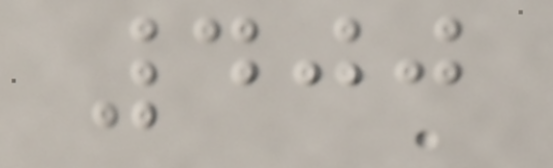400
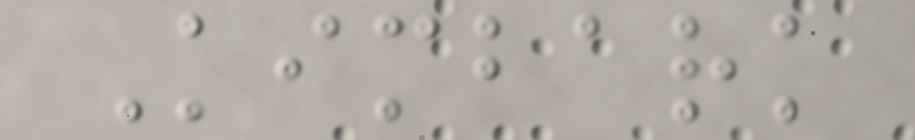Kimbark
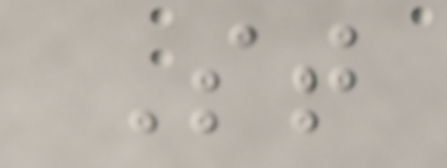St
